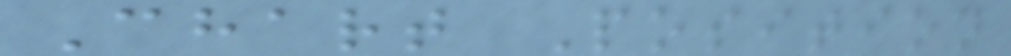Chart Position
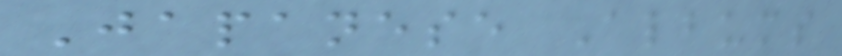Japanese Albums
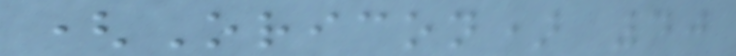(Oricon) 40
